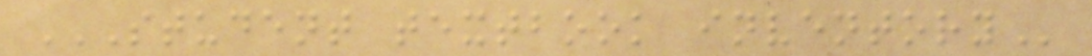STUDENT TEXTBOOK INVENTORY
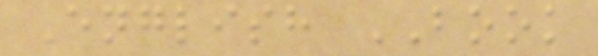English BOOK
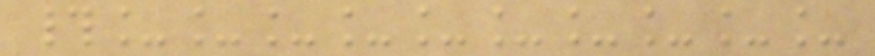#__________
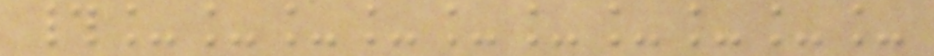#__________
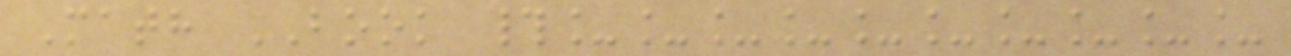Math BOOK #__________
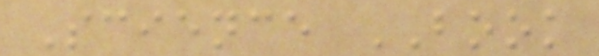Science BOOK
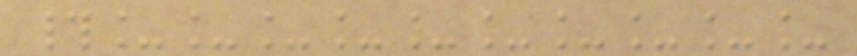#__________
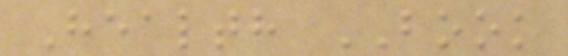Health BOOK
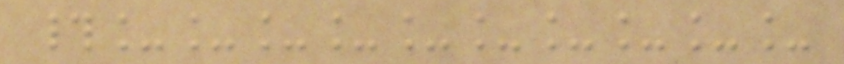#__________
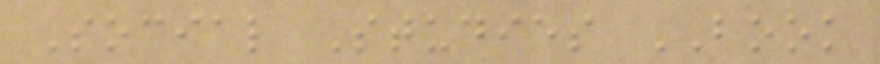Social Studies BOOK
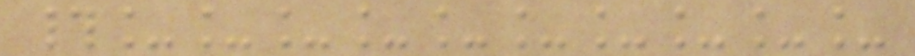#__________
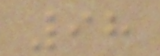98
